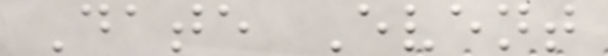Date Event
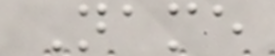Name
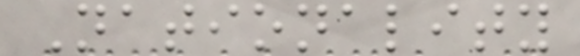Nationality
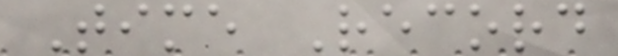Time Record
